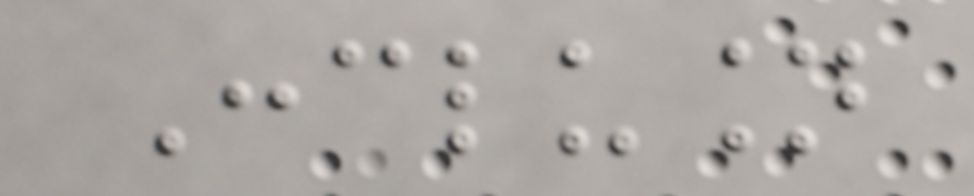Conclusion
